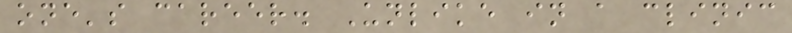one's career. Unlike in a clinic
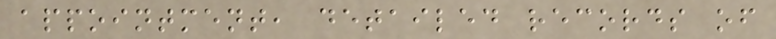appointment, detailed records of
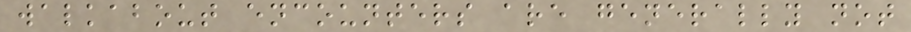walkabout encounters are generally not
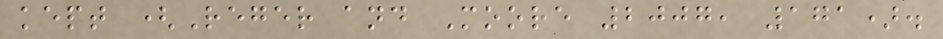kept (Reger and Moore 2007, 171).
